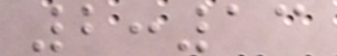2:13
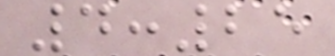4:25
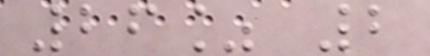26% 2
